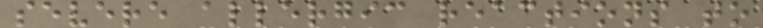severe allergic reactions to
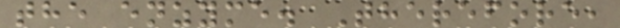the enzyme. Therefore,
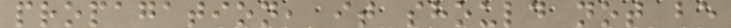propagation, it should not be
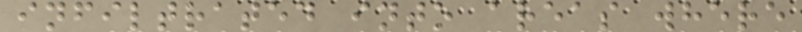infiltrated into areas where
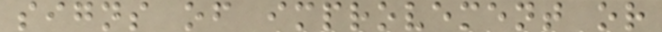signs of improvement or
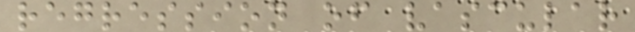regression of vascular
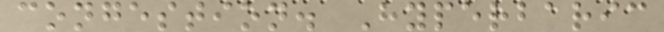congestion. Hyperbaric
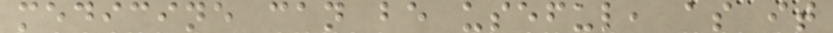medicine can be useful, as it
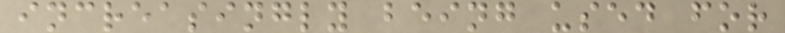increasingly being used for
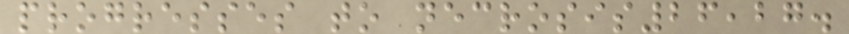progresses to necrosis26,27.
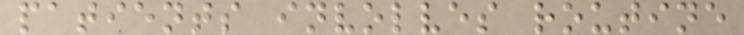patients involves routine
